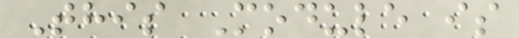This Module is
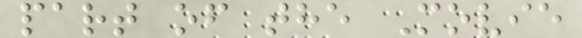part of the Movie
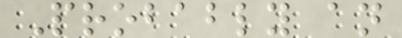Probably an
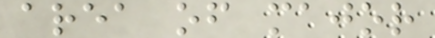area of major
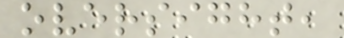oversight,
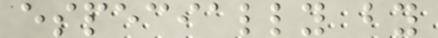especially by
